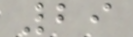29
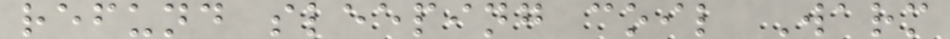refund sleeping coil Warm
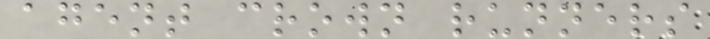agent crown runners
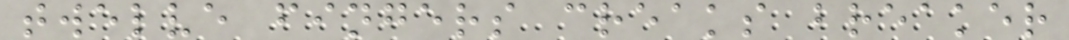twelve fingers creaks breaker
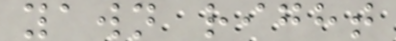yawn right
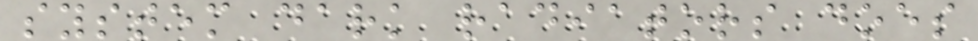system dark radiators does
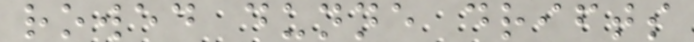rowed dunne drifts
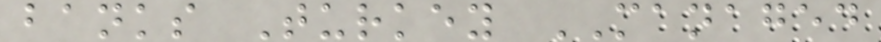banks Turkey MANAGED
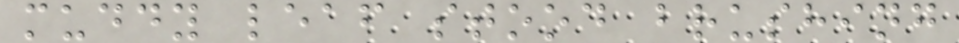muddy leaf stood brushing
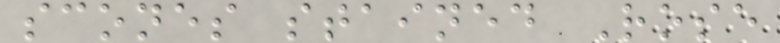scones stained Rose
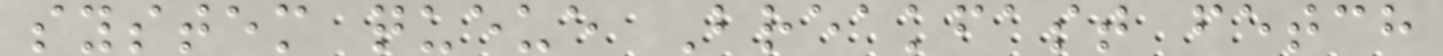system queue Breakfast fetch
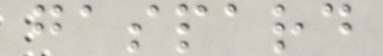gaspard
